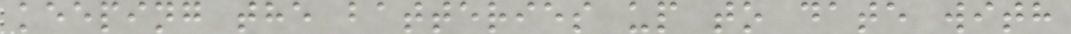keeping the batteries up to date with
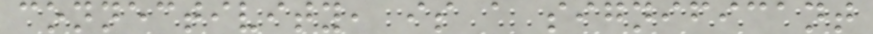connectivity, is a significant
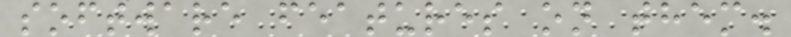software features on them.
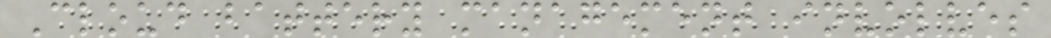Cloud battery management involves
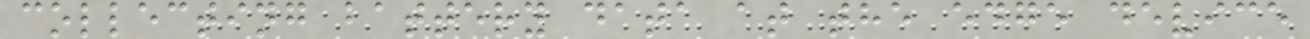collecting battery data at the edge device
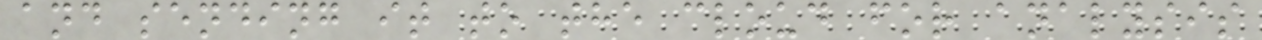and sending it to the cloud for analysis
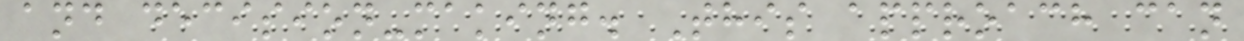and decision-making. This approach can
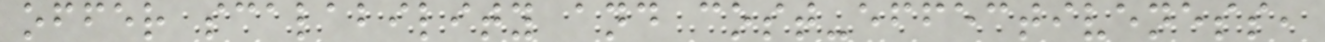offer scalability and cost-effectiveness,
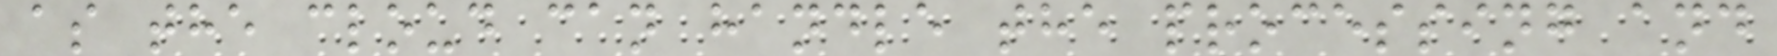as the cloud can handle the processing and
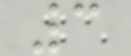3
